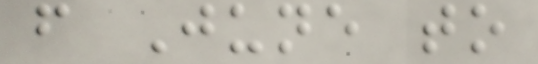from June to
